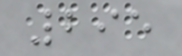295
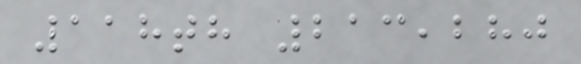118th 213,280
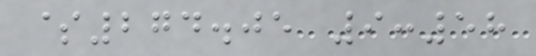$274.05 9:58
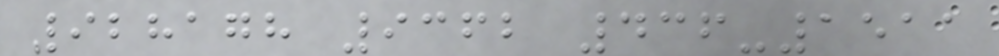928178 9362 436-1511
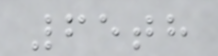65th
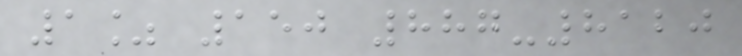1% 150 887-8120
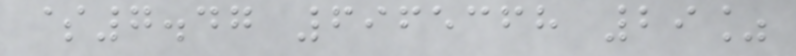$7.47 6965368 29%
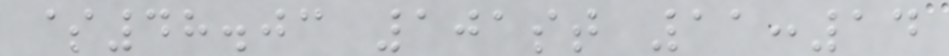$48.03 101st 11:14
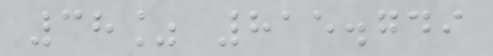38% 815.749
